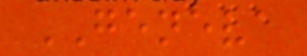GENEVA
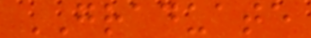GRADUATE
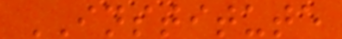INSTITUTE
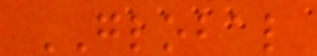GLOBAL
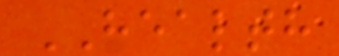HEALTH
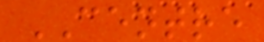CENTRE
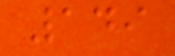149
